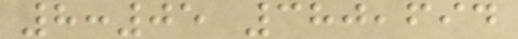8:05 380,694
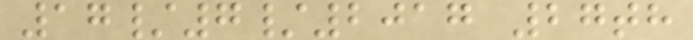17/7/2017 27th
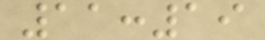11:19
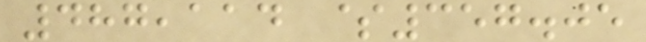487,114 $357.05
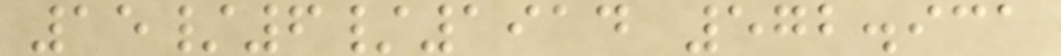15/6/1914 572.931
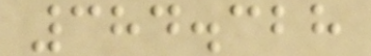384.328
